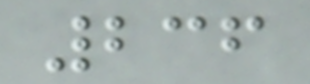236
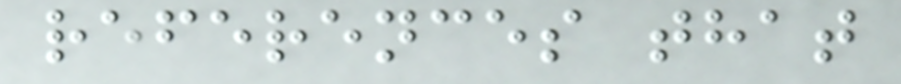references that
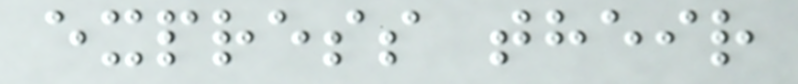express their
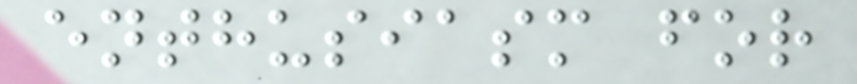enthusiasm for
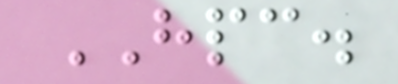HPC.
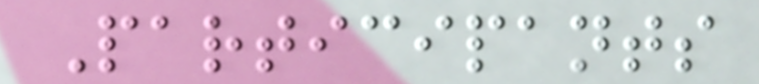Participants
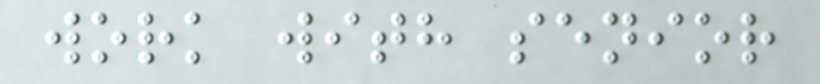work with senior
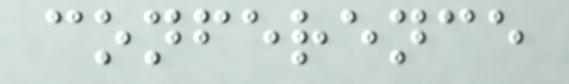conference
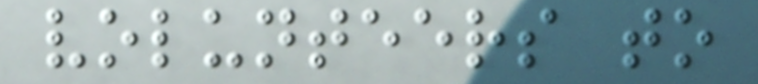volunteers to
